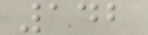142
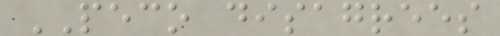PECO disagrees
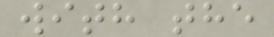with the
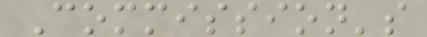Commission's
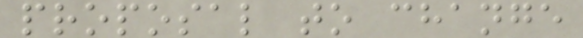proposal to change
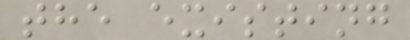the existing
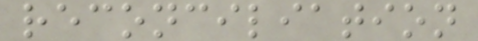reconciliation
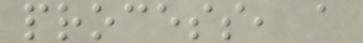process, a
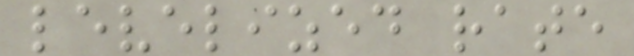levelized rate
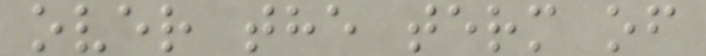over the term of
